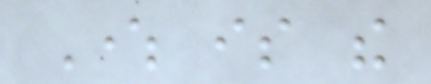Where is the
